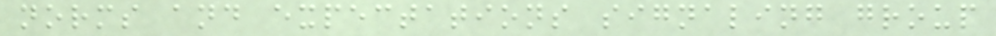norms and expectations signaling group
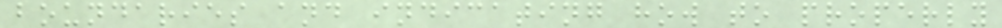boundaries and indicating how to properly
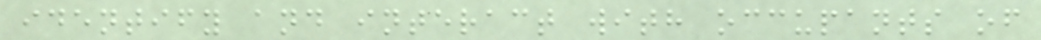identify and interact with occupants of
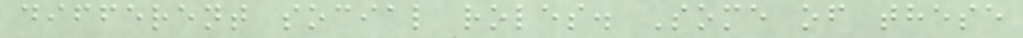different social roles. Some of these
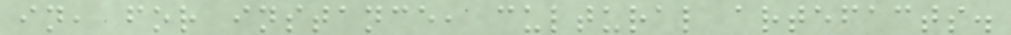in, for instance, cultural artefacts.
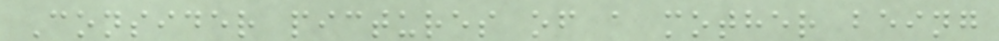Consider pictures of a mother being
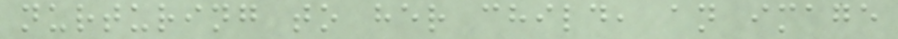nurturing to her child, an image
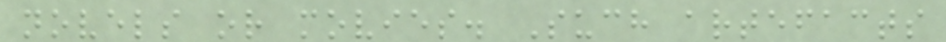novels or movies. Such artefacts
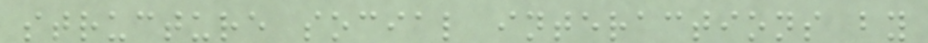structure social interactions by
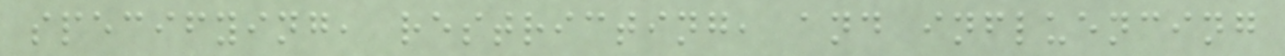specifying, restricting, and influencing
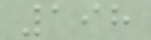198
